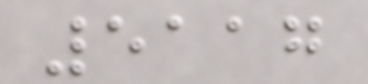5117
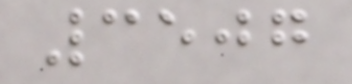3507
